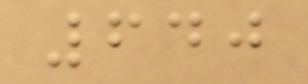640
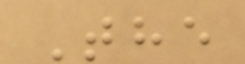The
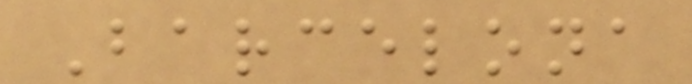Barcelona
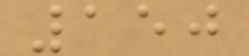150
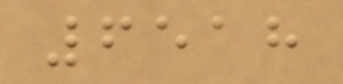6518
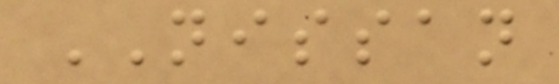NISSAN
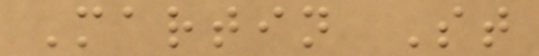Martin St
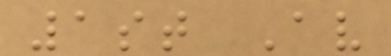1st Av
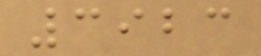3923
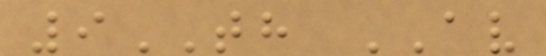9TH AV
